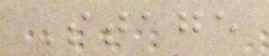Stage
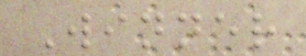Winner
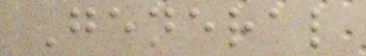General
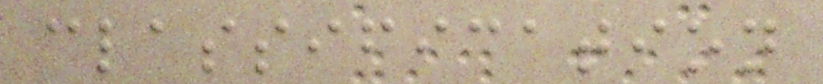classification
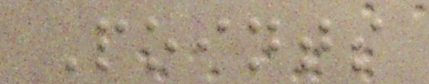Points
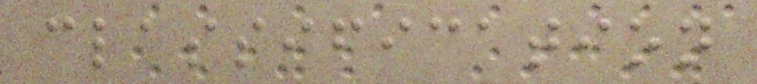classification
